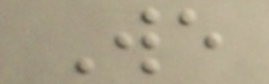We
